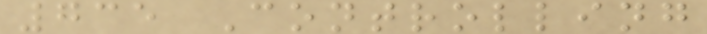735 Controlling
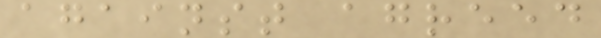against agreed
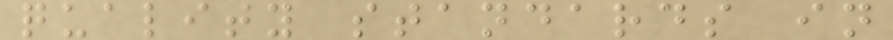quality standards in
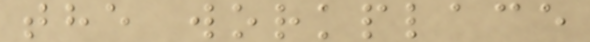the workplace
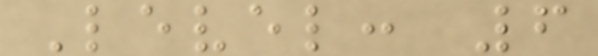Level: 6
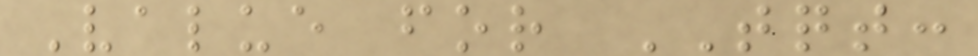Value for TQT:
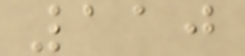110
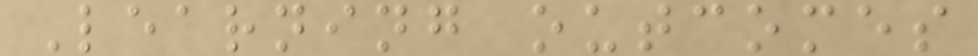Learning outcomes
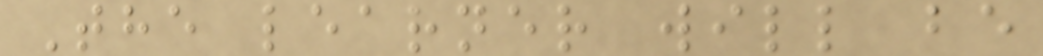The learner will be
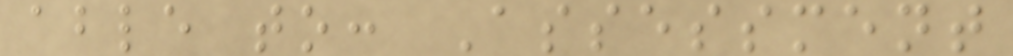able to: Assessment
